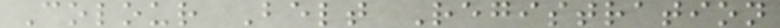Colour Belt Registration
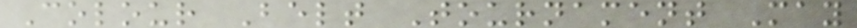Colour Belt Tournament May
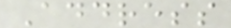Address
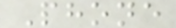Phone
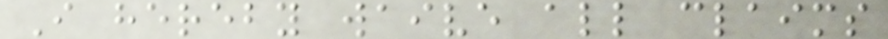I hereby waive all claims
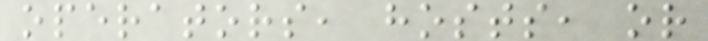operators, hosts, or
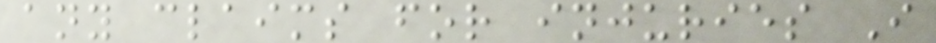any claims for injuries I
